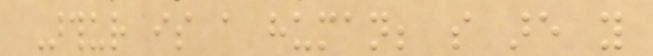Arthur is a human; so are you
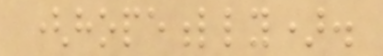(hopefully).
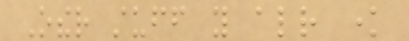Other stuff you already know
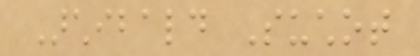Archibald Suchot
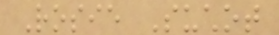Rosie Suchot
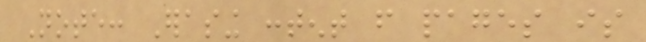Note: Erasing content from pages is
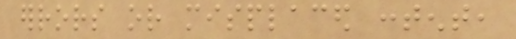errors or misplaced content,
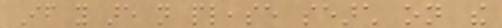If you are not please search on the
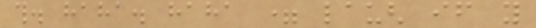this. haha. haha = laugh if you
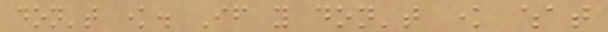don't know. If you don't know what
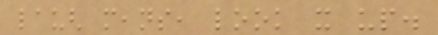laugh means, look it up.
